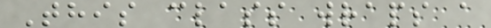This class wraps a
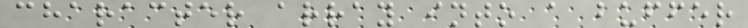character array into a buffer
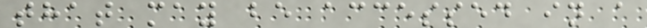that may be accessed in a
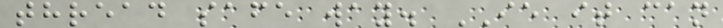thread safe way. IE it can
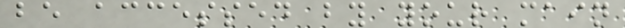be accessed by your main
